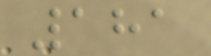181
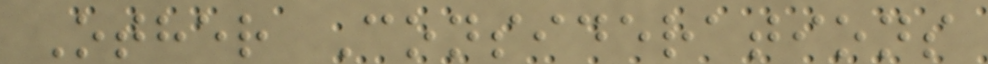Other Considerations
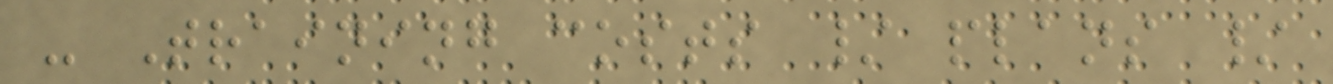- Training costs / plans /
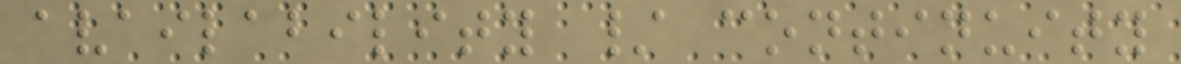availability / continuity
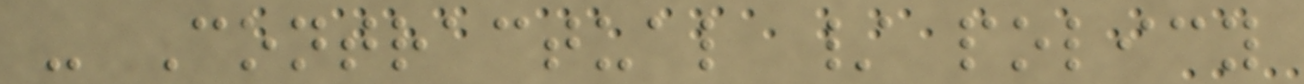- Contractual / policy
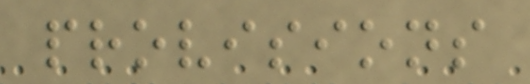provisions
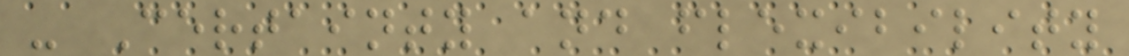- Certainty and flexibility
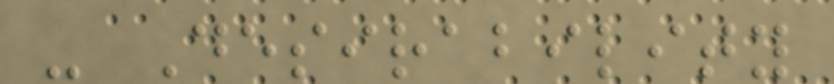- Desirability
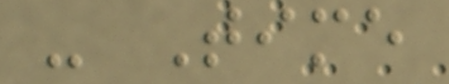- Time
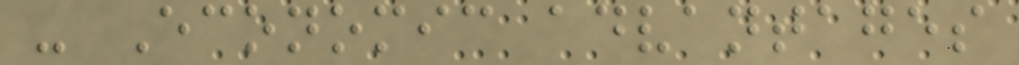- Economic advantages
